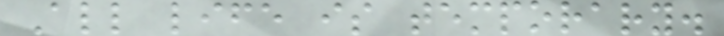All life is temporary.
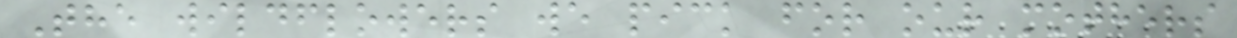The wildflowers we pick for our mothers
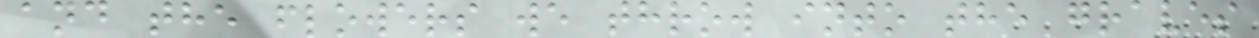and the flowers we throw into the graves
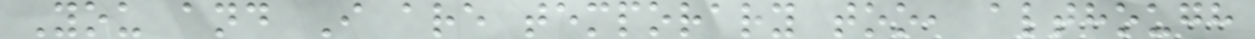You and I are temporary too, although
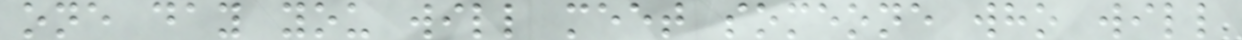one day you will meet someone who will
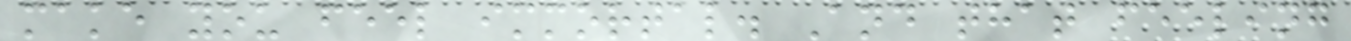make you feel immortal. And that feeling
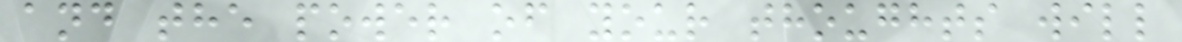and the power of your thoughts will
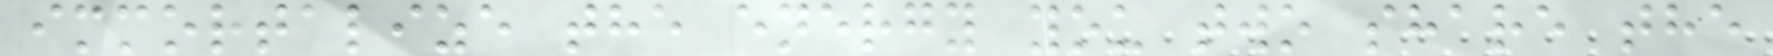immortalize the energy you two share the
